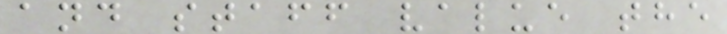and staff value the
